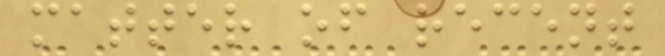matter of recent
